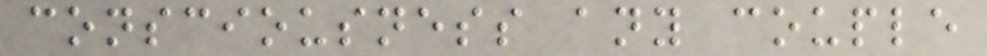consciousness any couple
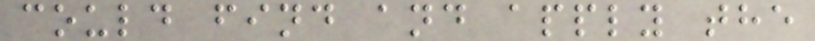could find and apply the
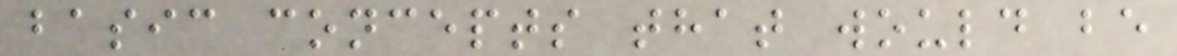basic concepts that would be
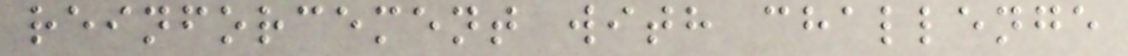reinforcement with challenge
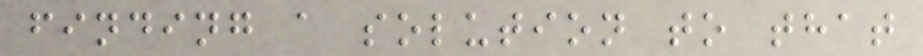finding a solution to that
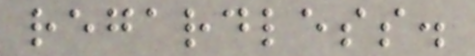regardless.
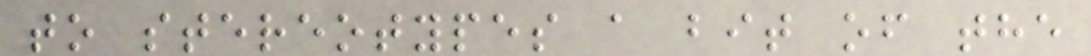to stereotypes a bit of the
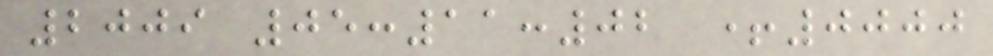2009 05:11:02 +0000
